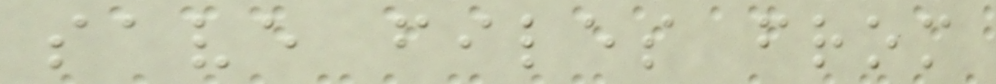save files from
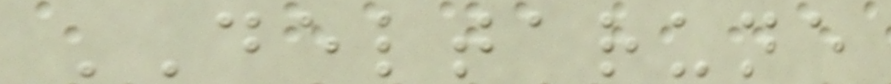DELTARUNE
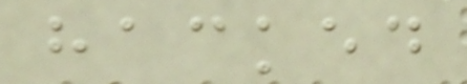hacked
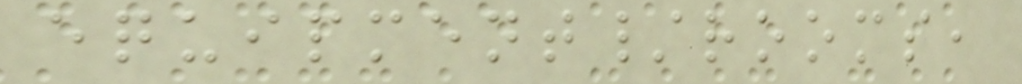equipment/rooms,
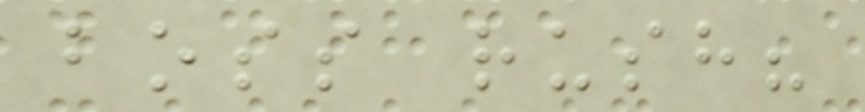boss rush?
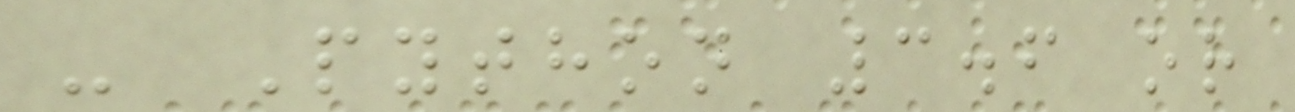- Python 3.6 or
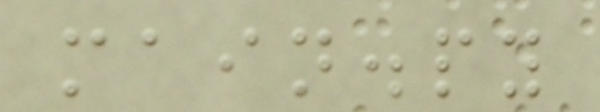main.py
